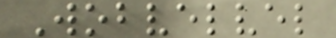Wobvelvel
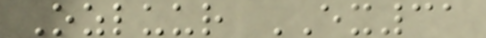Ozluur EX31
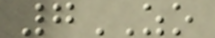7ZO
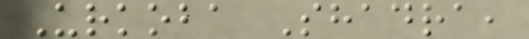Urkoba Shadra,
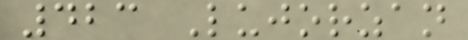423 Lujorzan
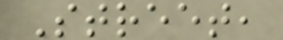Street,
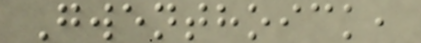Gwenthoick,
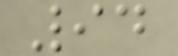94
